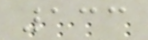133
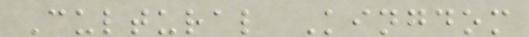Cultural Kingdom
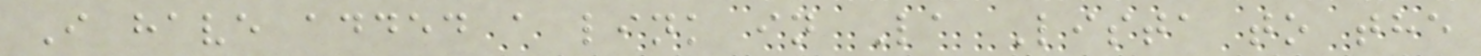I have added a link in La Lista to the
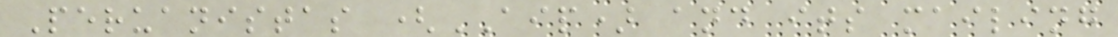Peruanistas (AIP) and its mailing
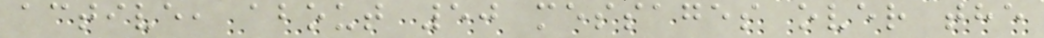active, about 50 messages over the
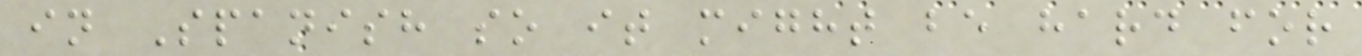in Spanish so it might be hard for
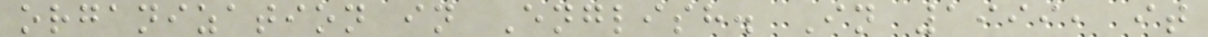organization in English. In 1999, it
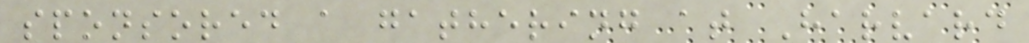sponsored a gathering at Harvard
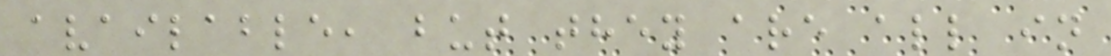available, but they are all in
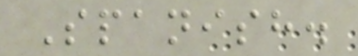Spanish.
